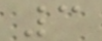3
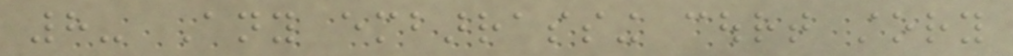8- Any embarrassing court story
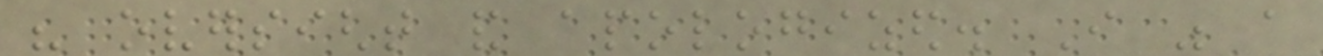his oversight and apologized. I was a
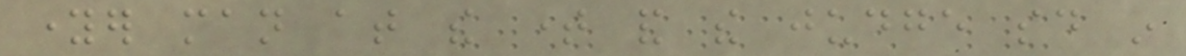younger man at the time and the judge said in
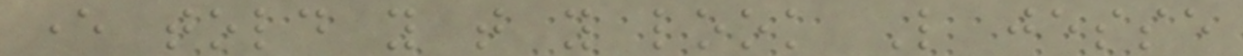ever told you that you look Like jesse
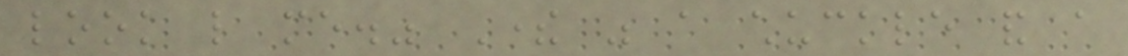look like me." There was a chuckle and a
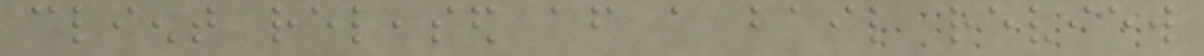client released after a bail review
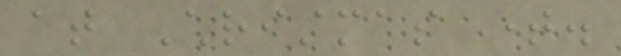at Christmas time.
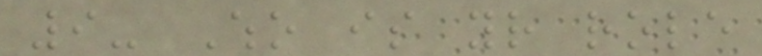9- Who is your role
